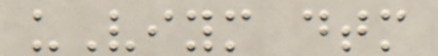uViym dtm
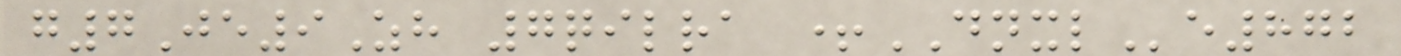g7Je9Zh 7qilra +DNXLe872
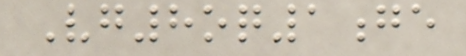Vg8oq1ge
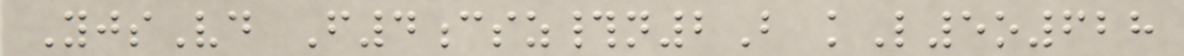YjsVd F4csz#n2B kL5o628
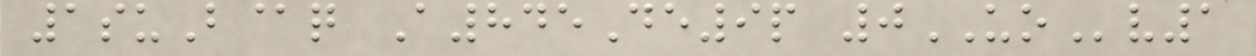1suB@q A845De9p 0UOv1
